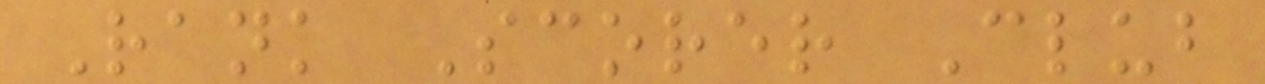Rank Scorer Club
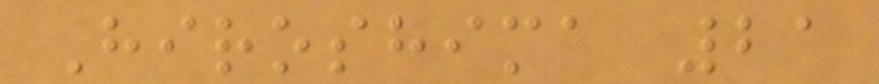Hiroshima 21
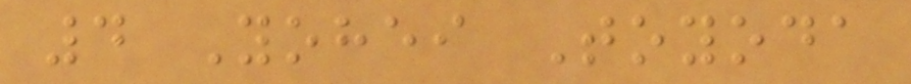4 Yohei Toyoda
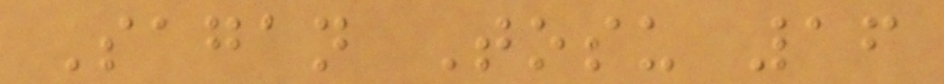Sagan Tosu 16
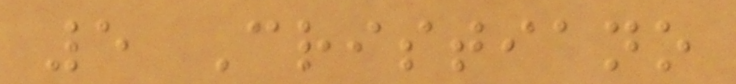5 Cristiano
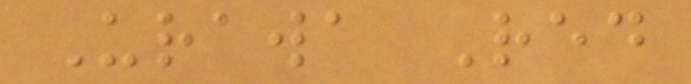Urawa Red
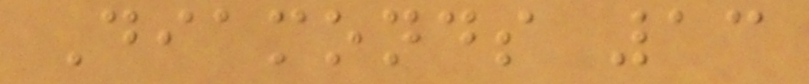Diamonds 13
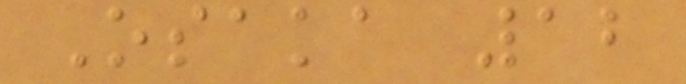Osaka 12
